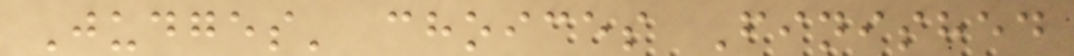Judges' choices Finished
